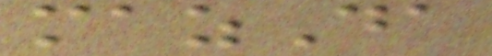mazDa
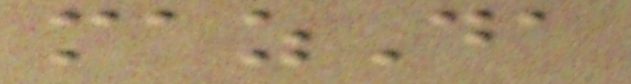mazDa
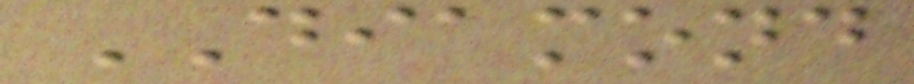DIAMOND
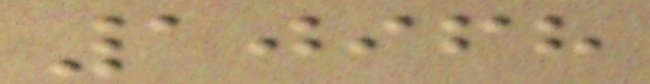10968
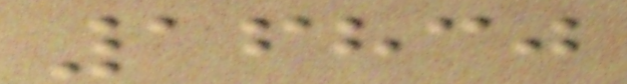16830
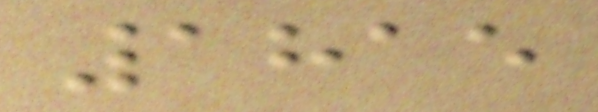1815
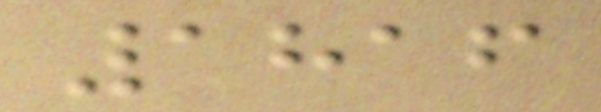1816
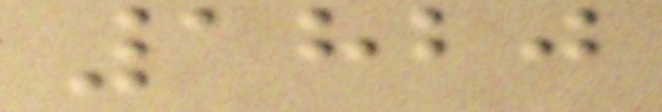1820
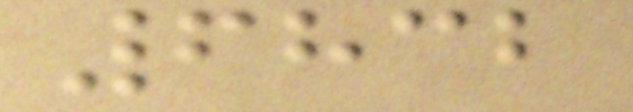6832
